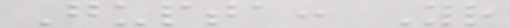Gupta: Your
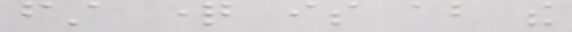first question is about the
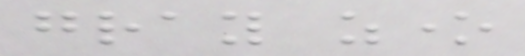gray zone
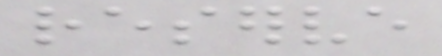reserve
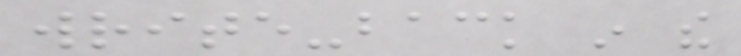write-back in the
